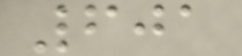601
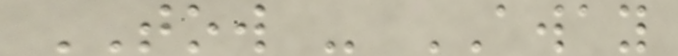TOW - AWAY
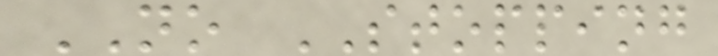NO STOPPING
